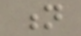n
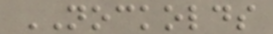NOCKOLDS
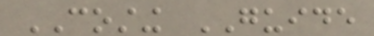COSTING GUIDE
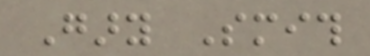Gary Smith
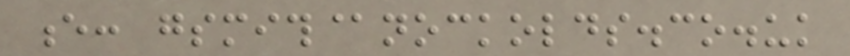e: gsmith@nockolds.co.uk
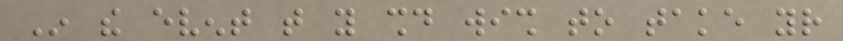In the event that you should wish to take your
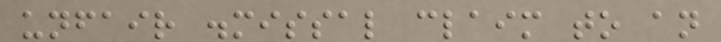unfair dismissal claim to an
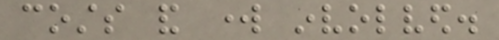costs and work involved.
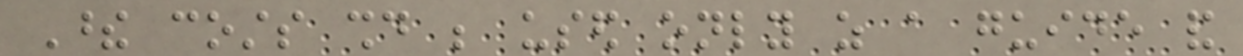These costs should be used only as a guide and
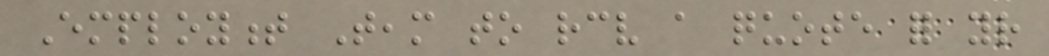Employment Team to receive a quote for your
